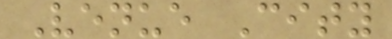Venue City
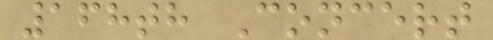168th Concert
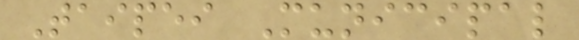Taipei Municipal
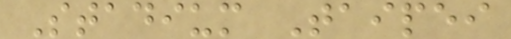Stadium Taipei
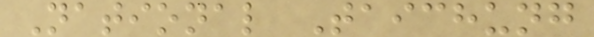National Taichung
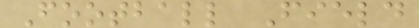Football Field
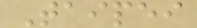Taipei
